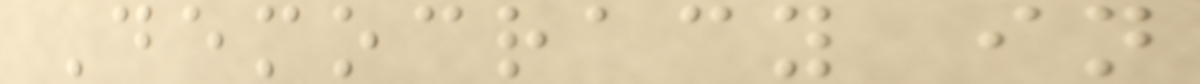Democracy in
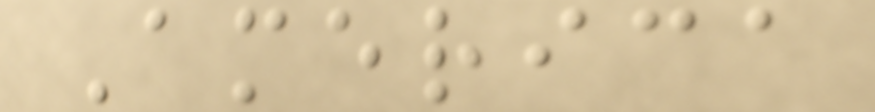America
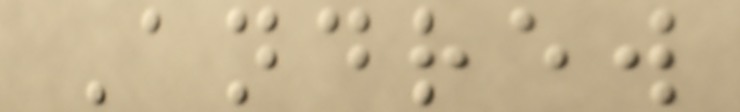Andrew
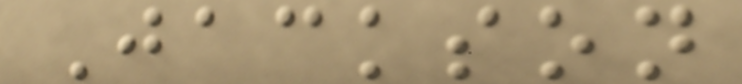Jackson
